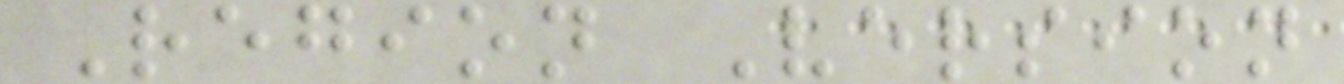Region Version
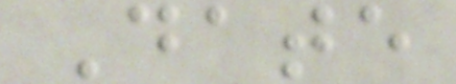Date
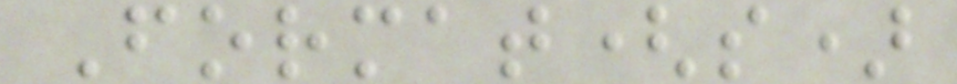Format(s)
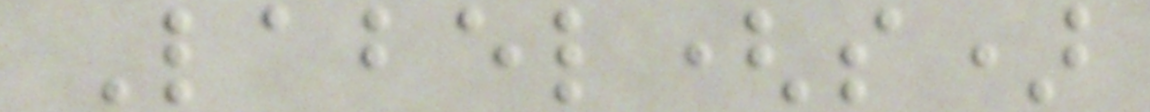Label(s)
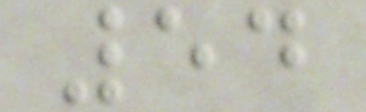54
